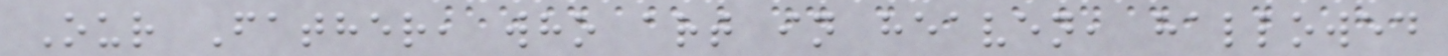Our Father, who art in heaven, hallowed
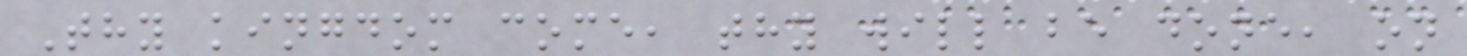Thy kingdom come, thy will be done, on
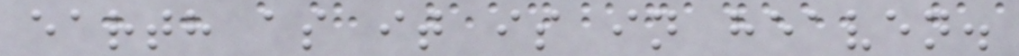earth as it is in heaven.
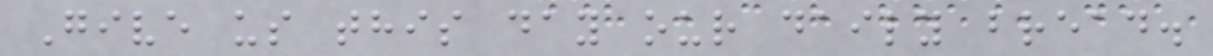Give us this day our daily bread.
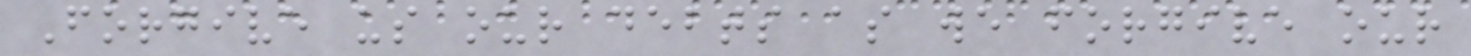Forgive us our debts as we forgive our
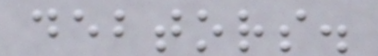debtors.
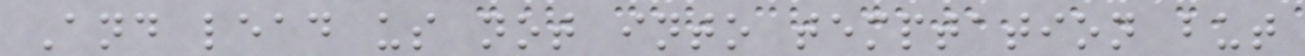And lead us not into temptation but
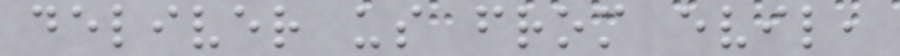deliver us from evil,
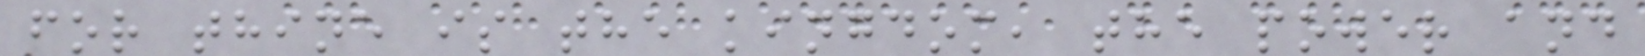for thine is the kingdom, the power and
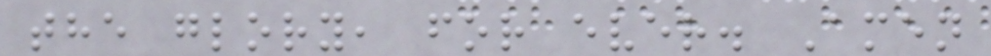the glory, for ever. Amen
